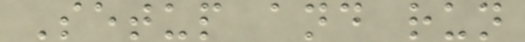Setup and run
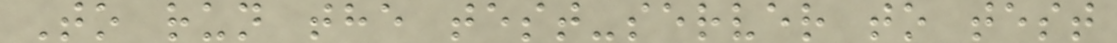To run the test-server to test
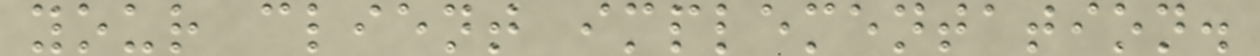your client implementation.
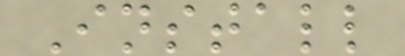Install
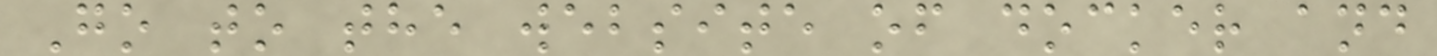Go to the website of docker and
